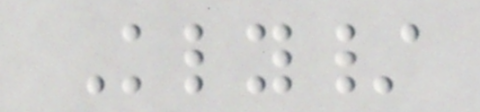Kly/
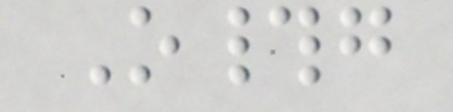O#g
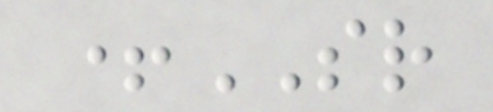+SR
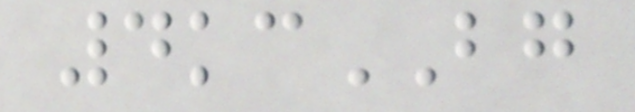4kcBG
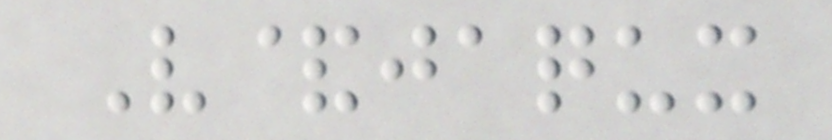V&jaqux
